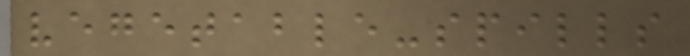vegetable-spills
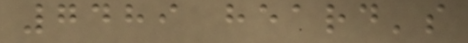7489 heard's
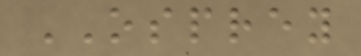OSPREY
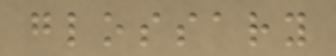glossary
